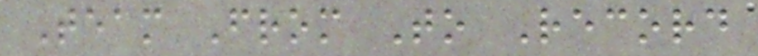Team From To Record
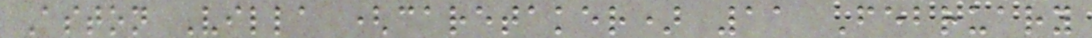Aston Villa (caretaker) 11 February
